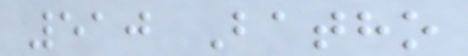510 Batho
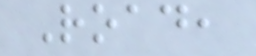Road,
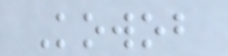Kowob
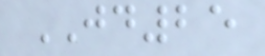JD25
